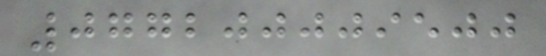077200009500
